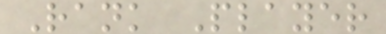Rank Player
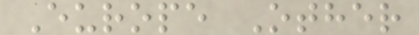Europe Other
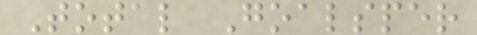Total Goalsper
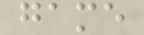game
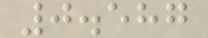0.587
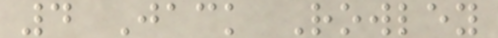4 Jack Rowley
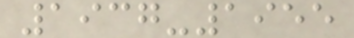1937-1955
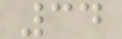34
